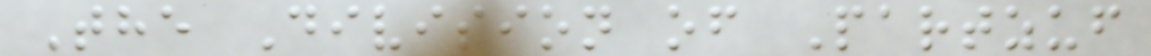The Division of Partzuf
